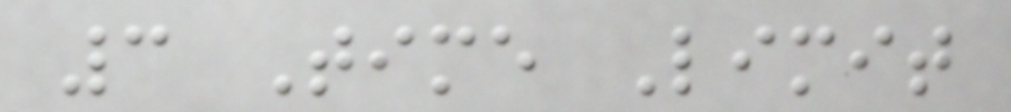3 Time Limit
